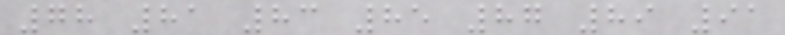78 81 83 85 87 89 91
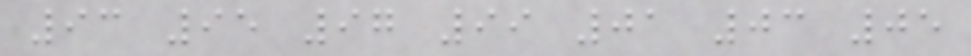93 95 97 99 01 03 05
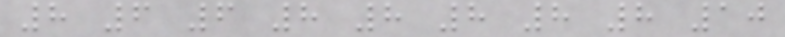8 6 6 8 8 8 8 8 10
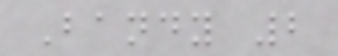Bandy 2
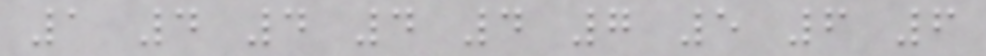1 4 4 4 4 7 5 6 6
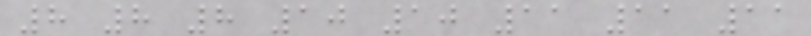8 8 8 10 10 11 11 11
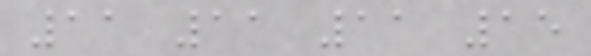11 11 11 15
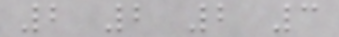2 2 2 3
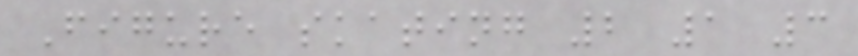Figure skating 2 1 3
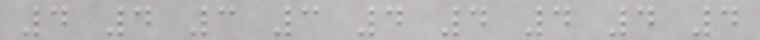4 4 3 3 4 4 4 4 4
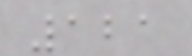121
